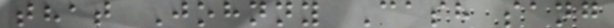that Johnny Cash sang
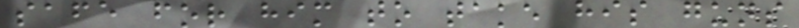safe for him to take his guns
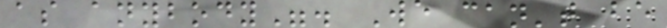as anybody". We can't be
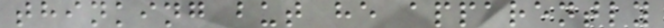thinking but he apparently
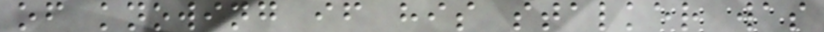of knowing if his stalker was
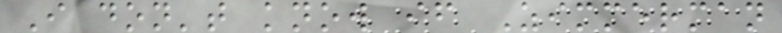I don't know if Zimmerman
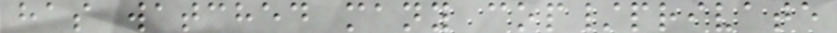has watched many cop/private
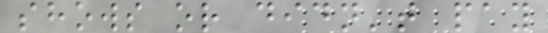shows or didn't pay
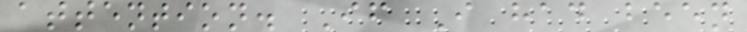attention. If I had been
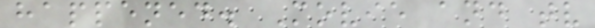happened. Movie and tv
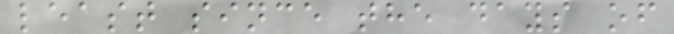least since the days of
